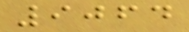9064
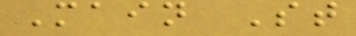Main St
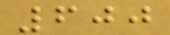600
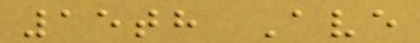15th Ave
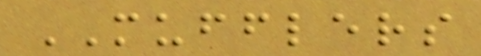MUFFLERS
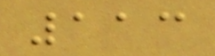113
